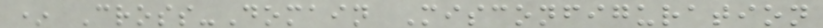* Cross-Domain Misconfiguration
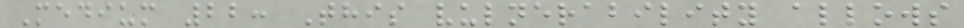Medium 22: This vulnerability allows
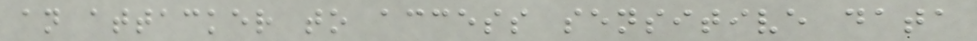an attacker to access sensitive data
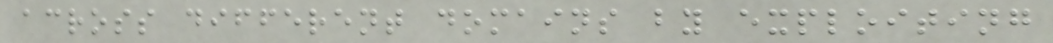across different domains by exploiting
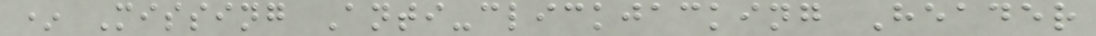* Missing Anti-clickjacking Header
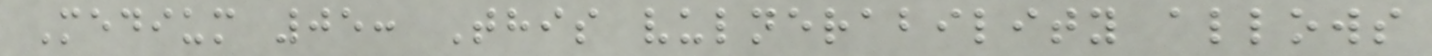Medium 05: This vulnerability allows
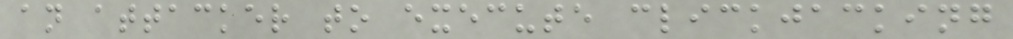an attacker to execute clickjacking
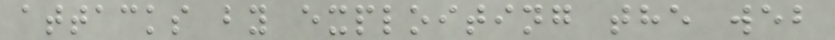attacks by exploiting the web
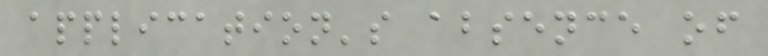application's absence of
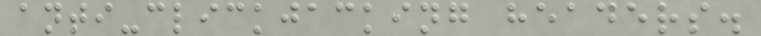anti-clickjacking headers.
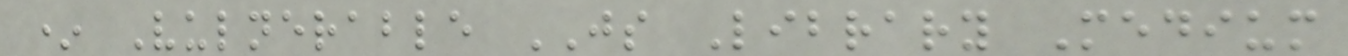* Vulnerable JS Library Medium
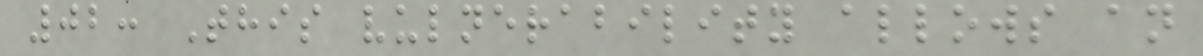02: This vulnerability allows an
